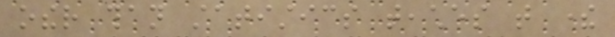other than statistics teaches that there
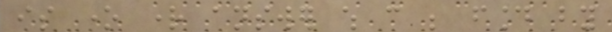is one right answer which can be found by
